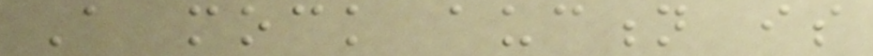A mock auction is
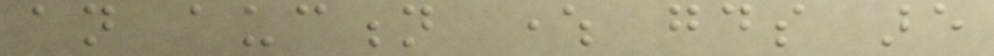an auction where goods are
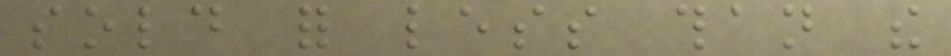sold for less than the
